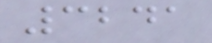3241
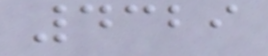4329
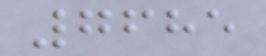7685
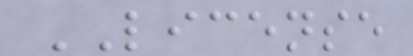LICENSE
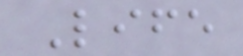Life
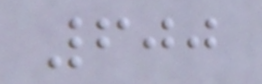600
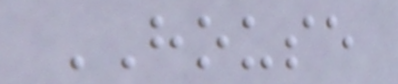HOUSE
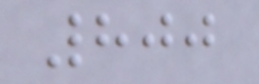800
